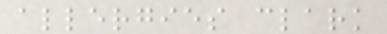allergies clark
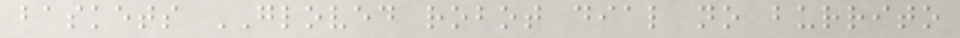baskets GLOVED robot dial no burrito
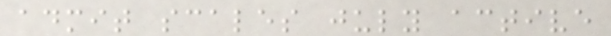admit scales july active
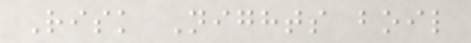Risk Nights boil
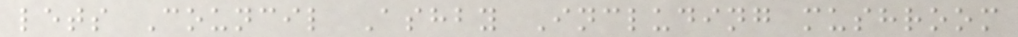lets Council Ashby Including mushroom
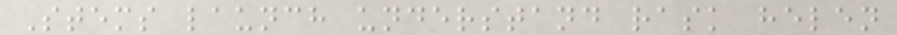Stems launch understand rask helen
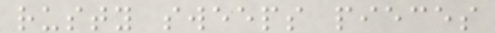rusty sweeps pieces
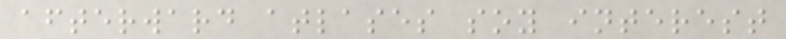afterward atlases soy interest
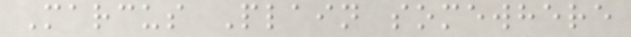Marcus Plain somewhere
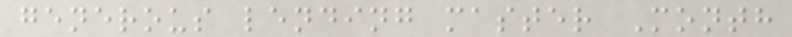generous lending master Month
